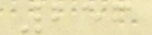256
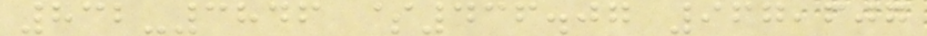832-3846 $436.07 967,607
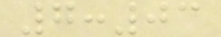7:03
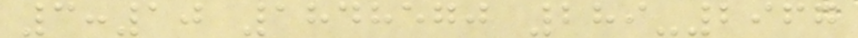3:10 1848570 289-2967
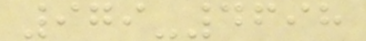979-4698
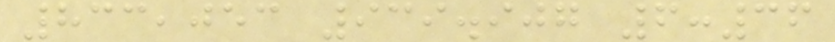833,053 939.907 6:36
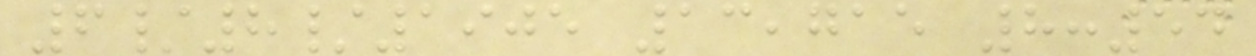6/8/1905 13,715 8:54
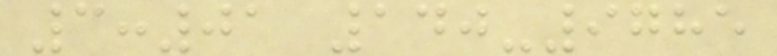3:01 140-9785
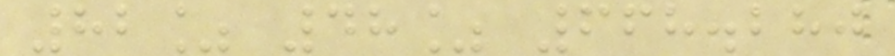82% 48% 668.280
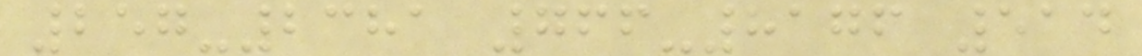257-2381 766-8176 514
